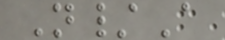N/A
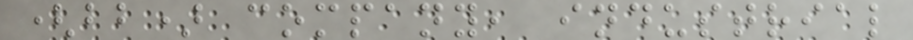(bb) company, industrial
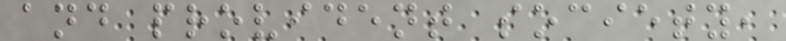and provident society,
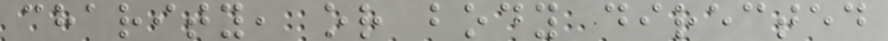charity, or body directed
